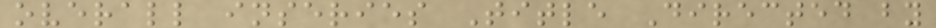overall inseries Title Directed by
